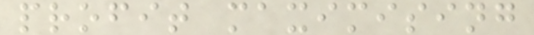profit maximising
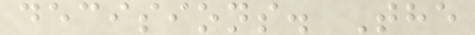decisions. The
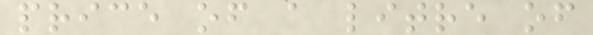price of a litre of
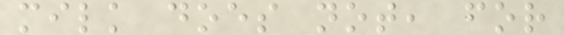milk does not, for
